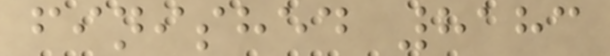finished 8183
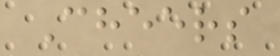Cheers
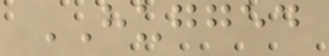HUGGED
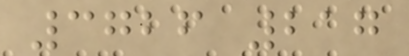3726 217
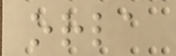orla
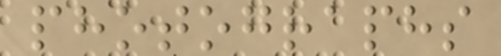photographs
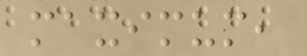maximum,
